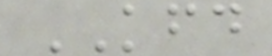KFD
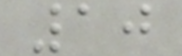10
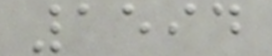1594
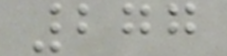277
